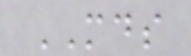MDS
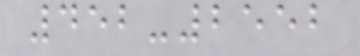452-2552
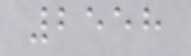2558
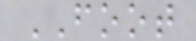FOOT
